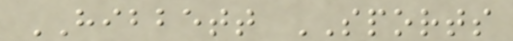HIBBETT SPORTS
